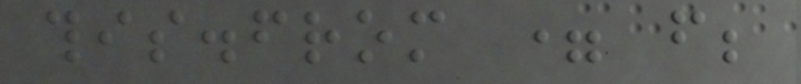this.from = from;
